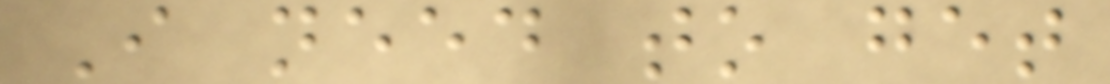I need to get
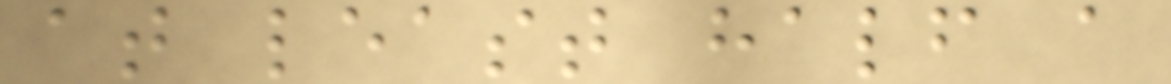at least half a
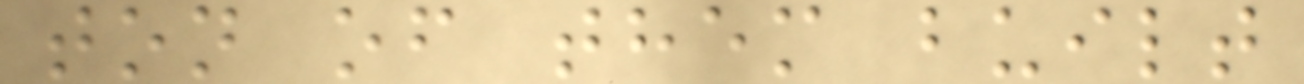ton of them built
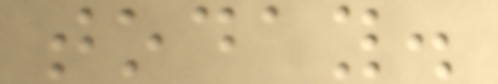today.
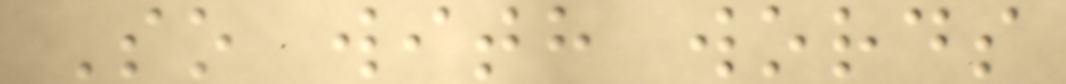So with words
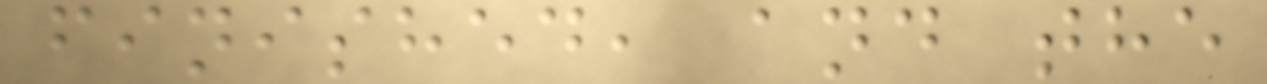finished, and the
